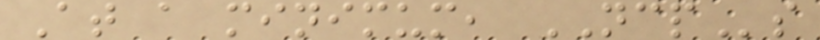At a minimum, NCPs
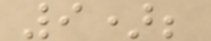9);
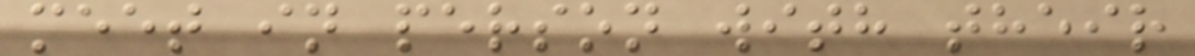meet in person with their
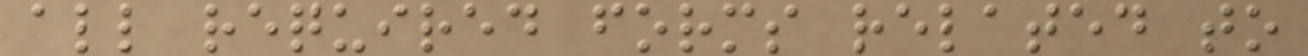all required forms related to
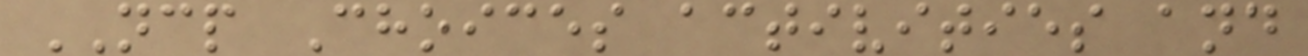NCP Choices activities and
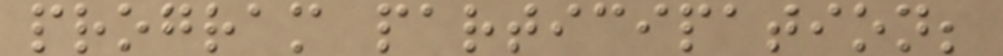program participation;
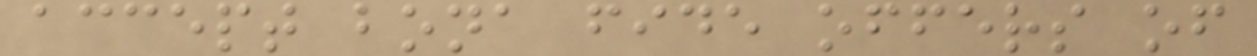accept bona fide offers of
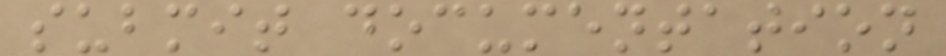submit documentation
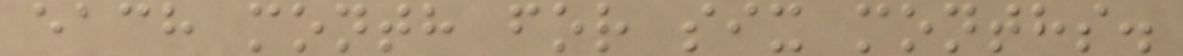each month for six months.
